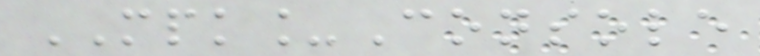MPK_Console
